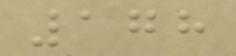178
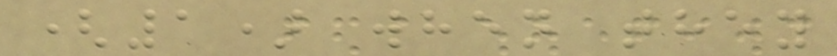(1) when they
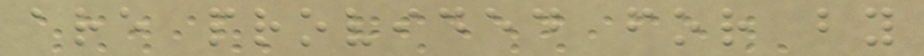are provided for by
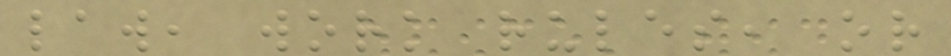law, work rules, or
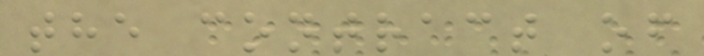the contract of
